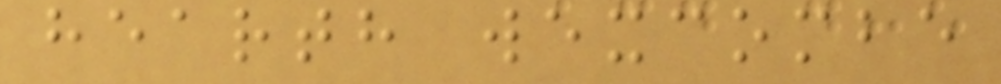hearth wexcombe
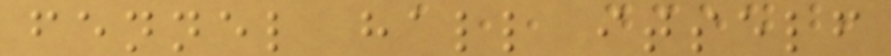fennel hall itself
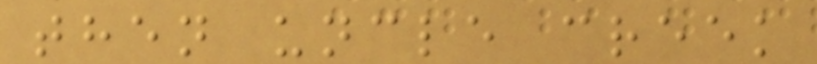then uncle creek
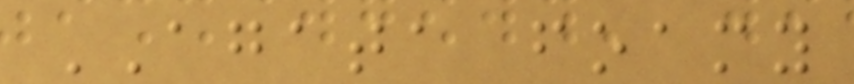AGATA foamy
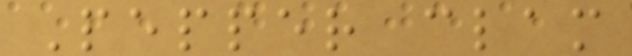Pepper clam
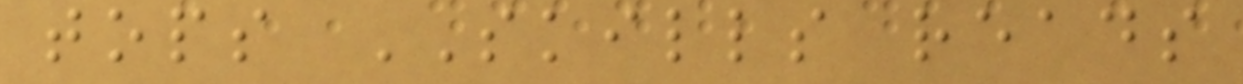tops SKILLS reads
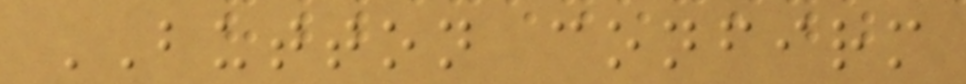BUTTON confirm
